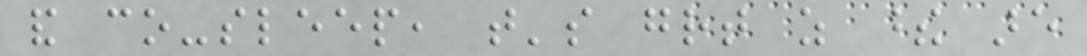and co-sleep, that's great as these are
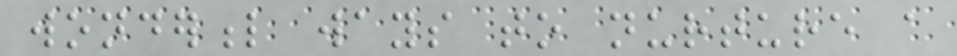wonderful ways to nurture a
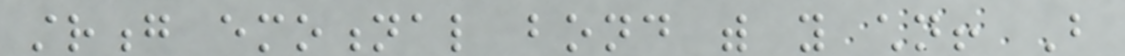strong emotional bond with you children! But
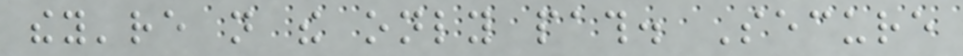they're not the only path. Secure
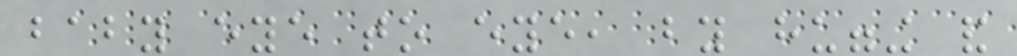baby eye to eye, by hugging and
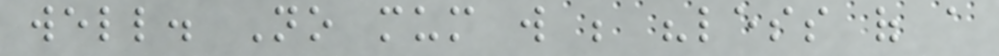well. No mum will be "less of a
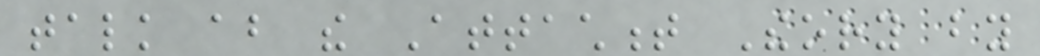talk about the Attachment Theory by
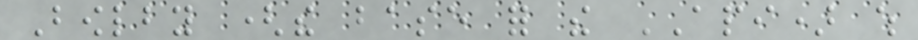Bowlby (the base for the API) which
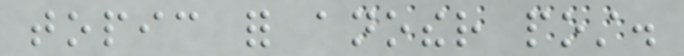topic for another post.
